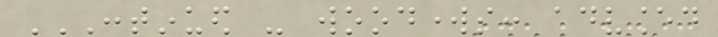CONTINUED - WOODWORKS: ADVANCED
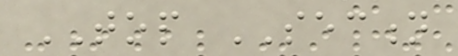TOP SECTION
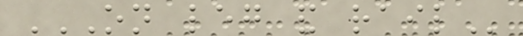ON LEG AND RAIL
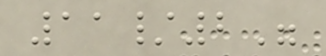11/2"
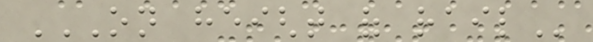ON HEIGHT OF RAIL
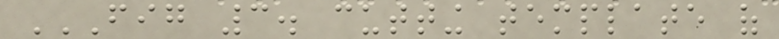FIG 3. CUTTING TEMPLATE OF
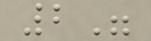2"
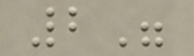2"
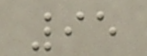95
